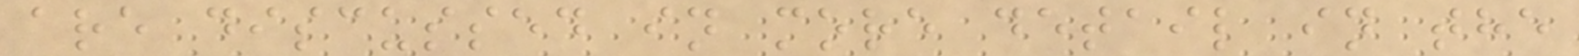are discussed in more detail in the
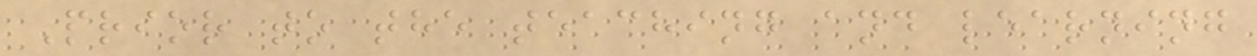Prior to the teaching and learning
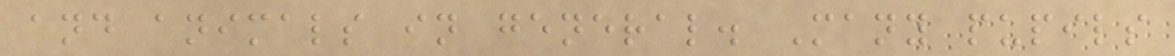and animals in general. Many pupils
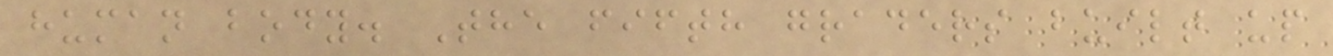human body. The fifth graders built up
